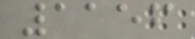1156
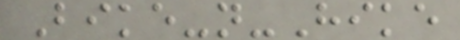Bike-n-Hike
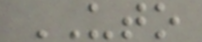UTO
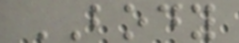BODY
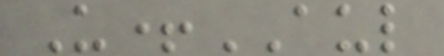U+AUL
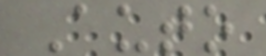Auto
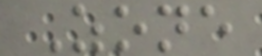Zone
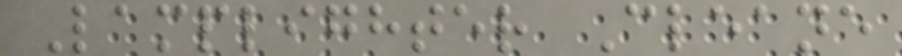Lamplighter Cleane
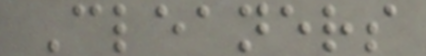Cleaners
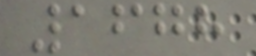1678
